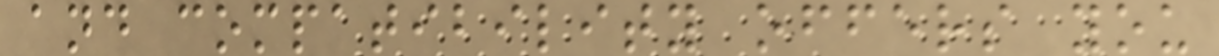and compatibility offers you
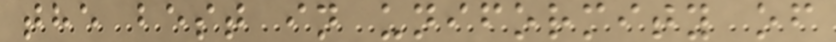the best in uniformity of
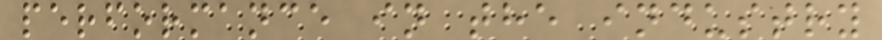performance in the industry
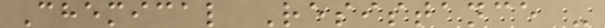Chemical Resistance -
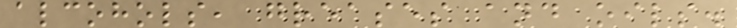alcohols, greases and oils.
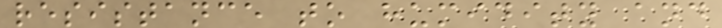resistance to humidity and
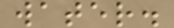water.
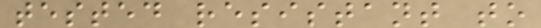tested resistant to
